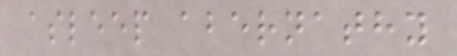asleep abernathy
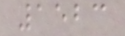1523
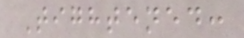Tightened:
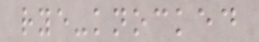rye-knocked
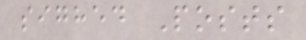sighed Posts
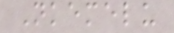Nkemelu
